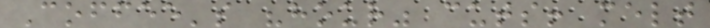Coffee's "hour" cuts! melt
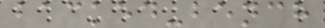backed-bench
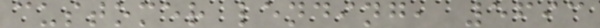customer lending, 5693
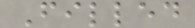Filled
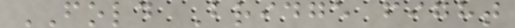FOLD Bridge fight
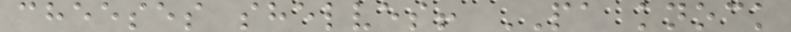cheeses shelves! PA knock
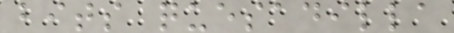bits quesadilla
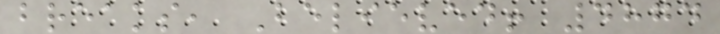breaks, Believed! 4874
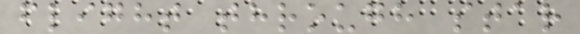flight through star
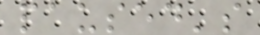paused's
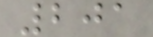201
